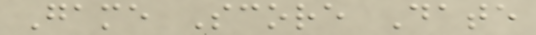Game Score Date
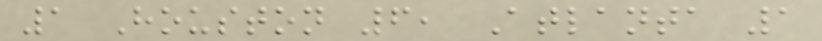1 Houston 6, Atlanta 1
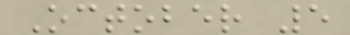October 5
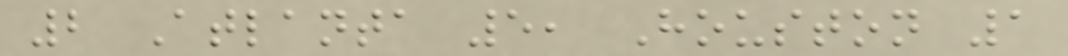2 Atlanta 5, Houston 1
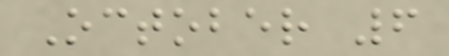October 6
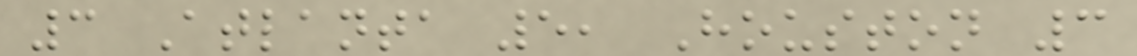3 Atlanta 5, Houston 3
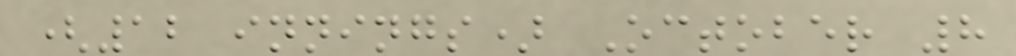(12 innings) October 8
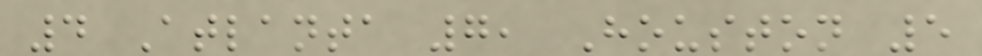4 Atlanta 7, Houston 5
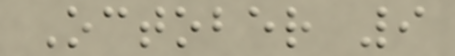October 9
